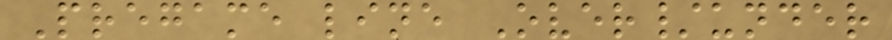Pregame line Over/under
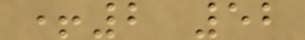+2 52
